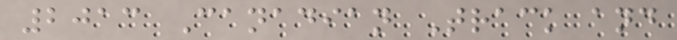2013 Canadian Track and
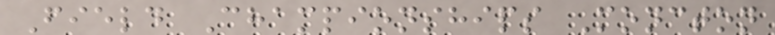Field Championships Moncton
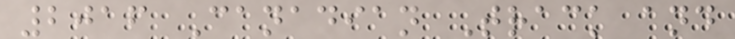2016 Canadian Track and
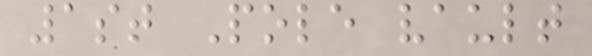1st Pole vault
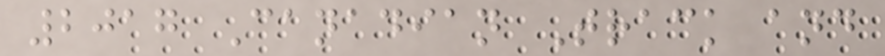2017 Canadian Track and
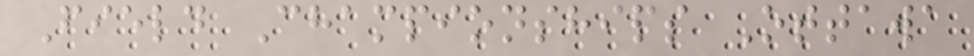Field Championships Ottawa
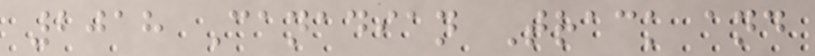2018 Canadian Track and
